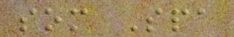som Spa
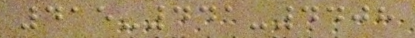415-441-4408
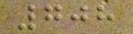708
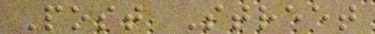Post Street
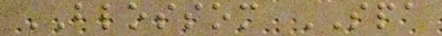BLOSSOM SPA
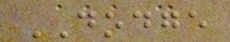DODGE
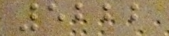5222
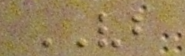VB
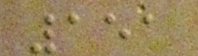151
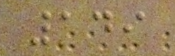149
